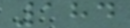184
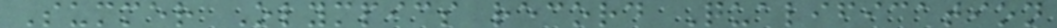Summer Olympics record Qualification
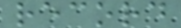record
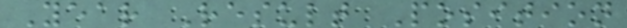Year Result Position
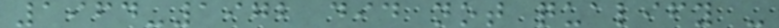1964-1972 did not qualify -
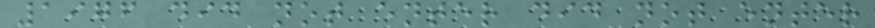1976 did not enter did not enter
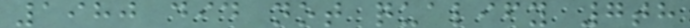1980 did not qualify 7th
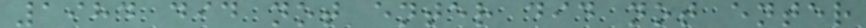1984 did not enter did not enter
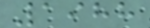1988
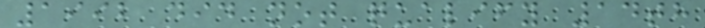1992 did not qualify 14th
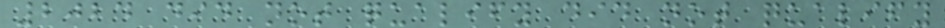2024 did not qualify did not qualify
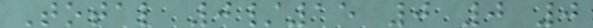Total 0/15 0 0 0
